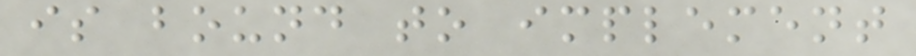is bound to implement
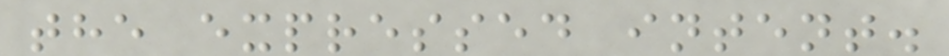the expressed intent.
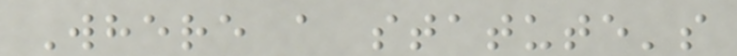Where a statute's
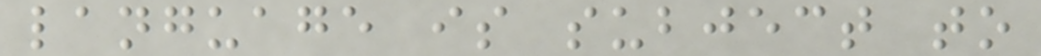language is subject to
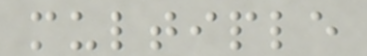multiple
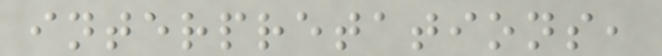interpretations,
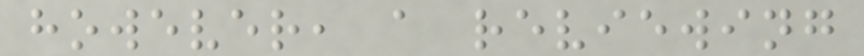however, a reviewing
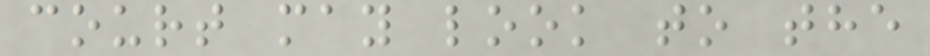court may look to the
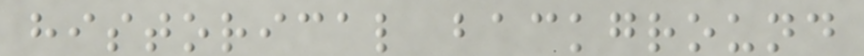historical background
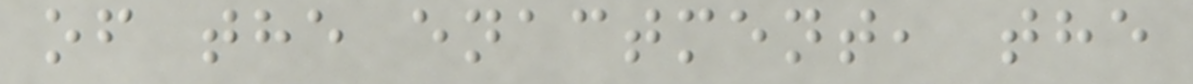of the enactment, the
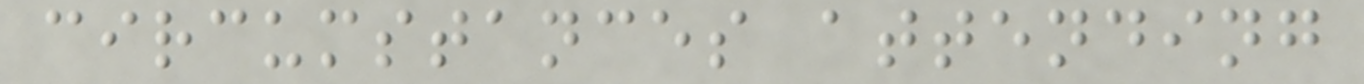circumstances attending
